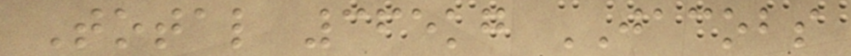Total 365kg JACOBS
